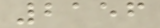2156
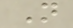N
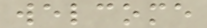welcome
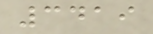3419
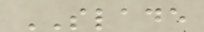SLADE
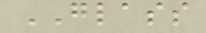GLASS
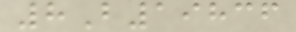8B19836
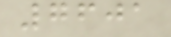7601
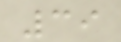39
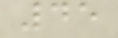45
